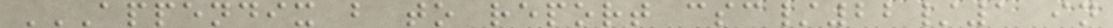APPENDIX B TO REPORT CSC/22/1 IN
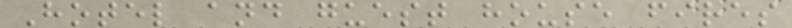Hotel and guest house fires
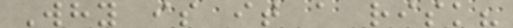Why is it a risk?
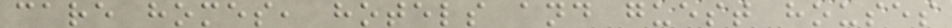care homes, hotels and guest houses
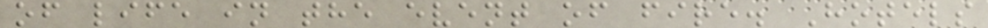of life in the event of fire. Hotels
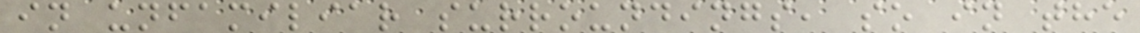in unfamiliar surroundings, so in the
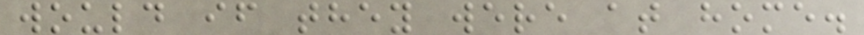would if they were at home.
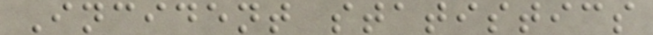Incident statistics
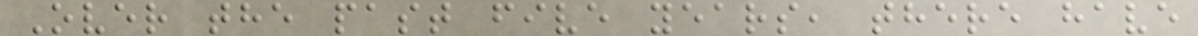Over the past five years, there have
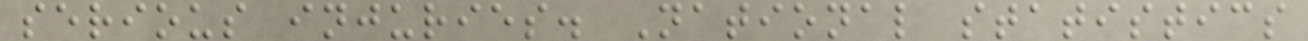serious injuries. National statistics
